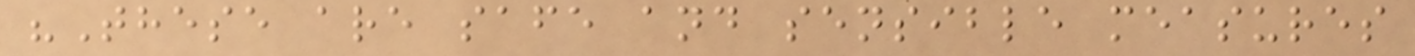"These are safe and sensible measures
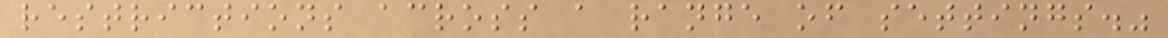restrictions across a range of settings."
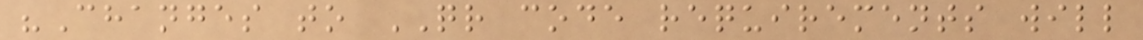"Changes to QR code requirements will
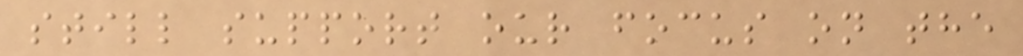still support our focus on the
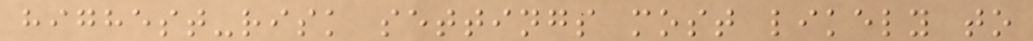highest-risk settings most likely to
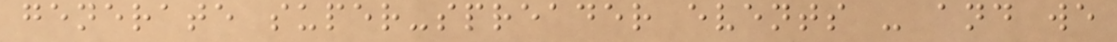generate super-spreader events - and we
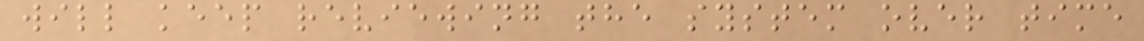will keep reviewing the system over time
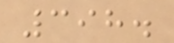398.
